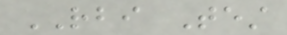RBI Test
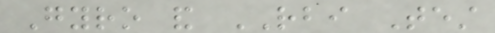Gyro and RBI Test
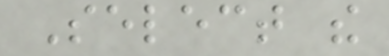Select the
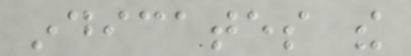indicates the
